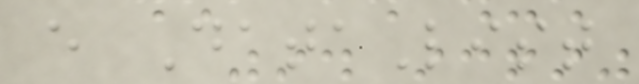e DataList
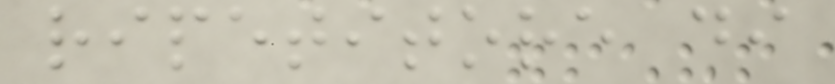ripetitore di
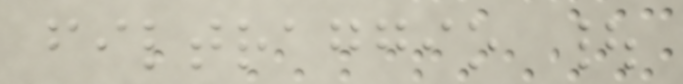filtraggio |
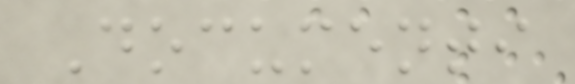Documenti
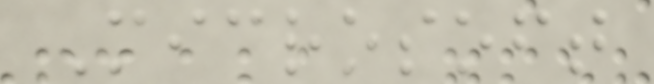Microsoft
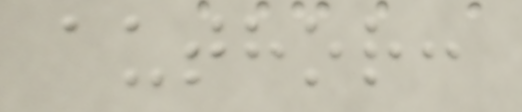author:
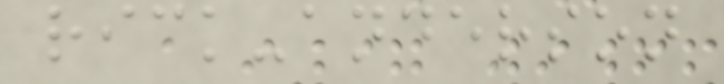rick-anderson
